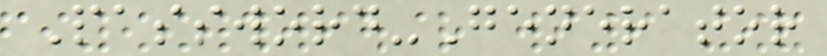Password-Generator
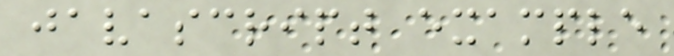javascript example
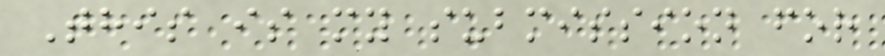This is my submission for
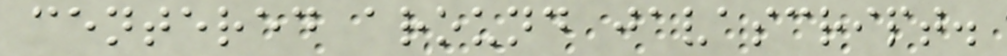centered around javascript.
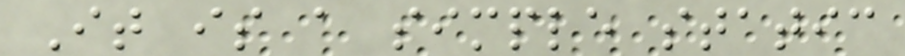It is a simple static
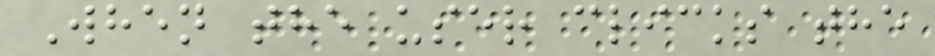When the user clicks the
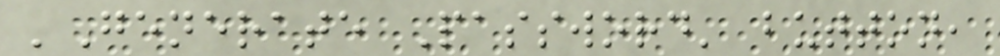'Generate Password' button,
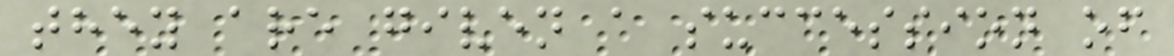they are given a succession of
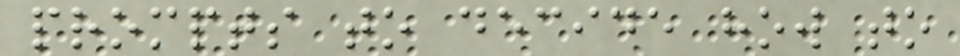prompts to decide how to
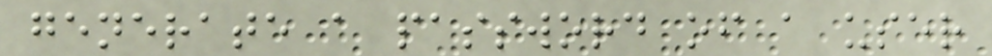generate a password of a user
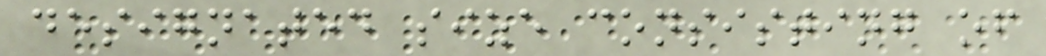designated size consisting of
